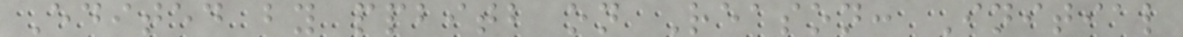Edited by ppbitb on Reason: Initial
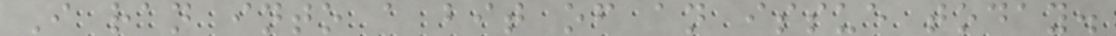I ran into a bit of an issue today.
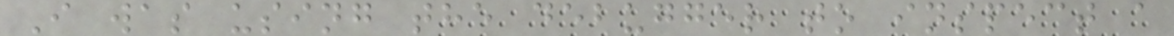I was using the debugger to inspect a
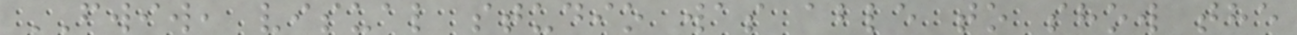FWIW, visual studio was able to show the
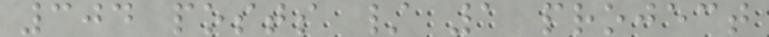304 posts / 1 project
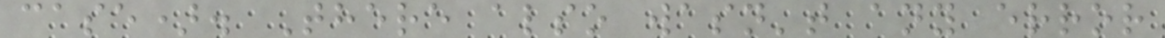case). There also wasn't any error
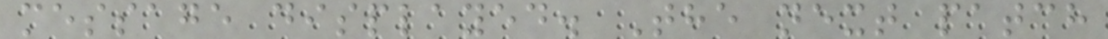message displayed. The next patch
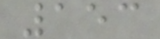153
